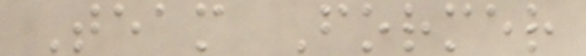Team Former
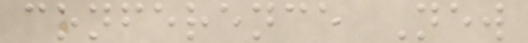conference New
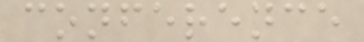conference
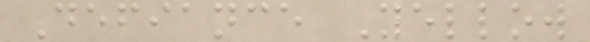Defiance Yellow
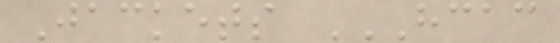Jackets HCAC
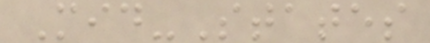Mid-States
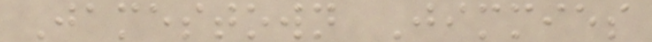Jamestown Jimmies
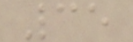35
